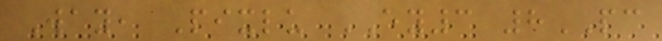Way, Pixlu EY3 8PC
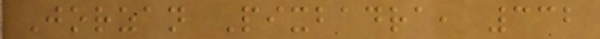Jorzan Pixbadra, 332
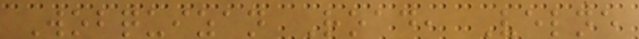Wobquizan Road, Velne
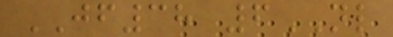JF38 6NL
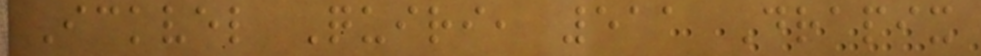Ickvel Quiri, 511 Drapix
